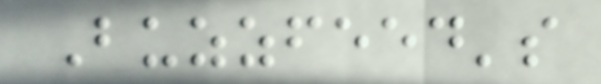Buzzfeed's
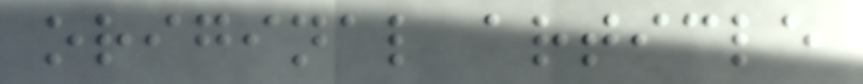original article
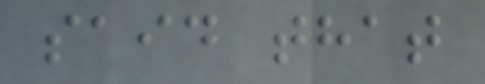said that
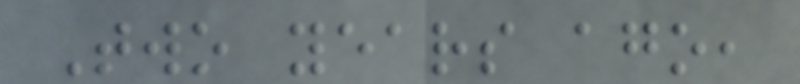Two years ago,
